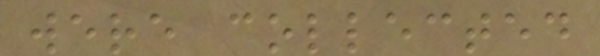were collected
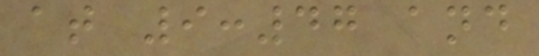at 9:47 and
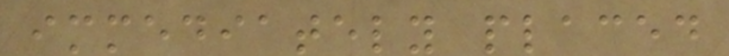immediately placed
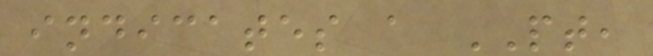indicates a PT,
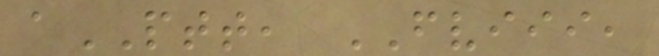aPTT, FVIII,
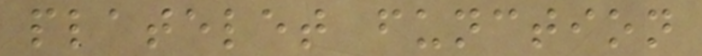platelet function
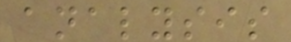analysis
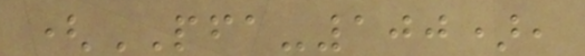(PFA-100),
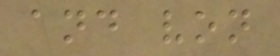and von
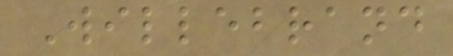Willebrand
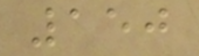150
